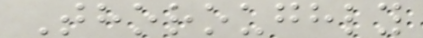Thoroughly
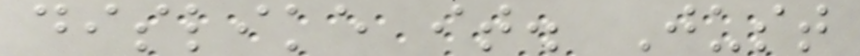dislike it. Just
